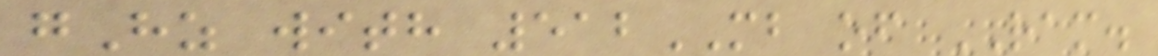gHz with 512MB of RAM.
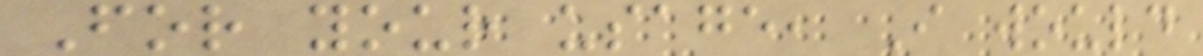For your usage, I would
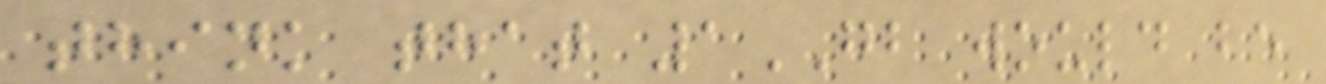think that 1GB would be
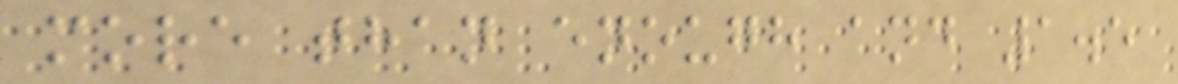more than enough and 1.5
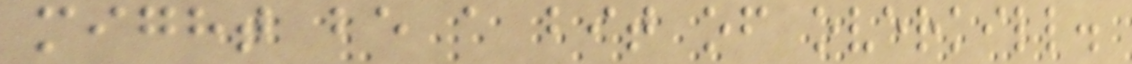might be a bit of overkill.
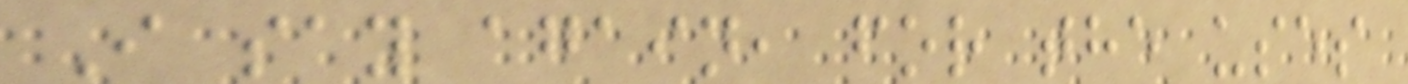I say again, for the uses
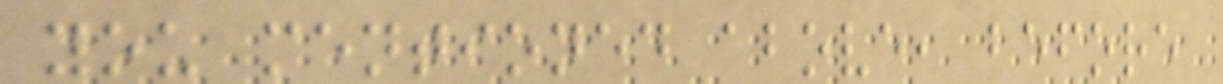you mentioned above, before
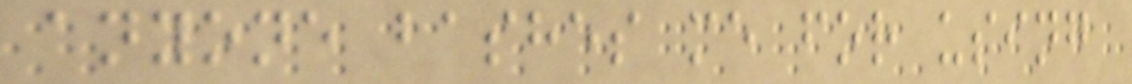anyone bashes me for using
